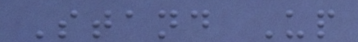Stand Up
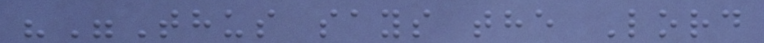""Thus says the Lord
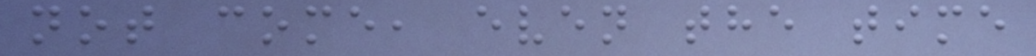not come, even the time
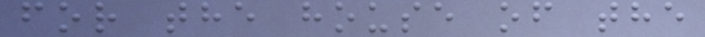for the house of the
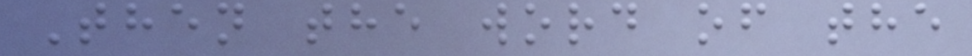Then the word of the
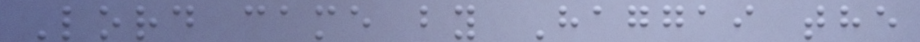Lord came by Haggai the
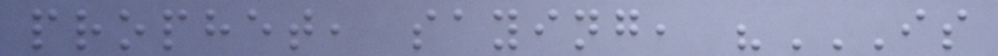prophet, saying, "IS
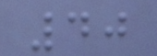40
